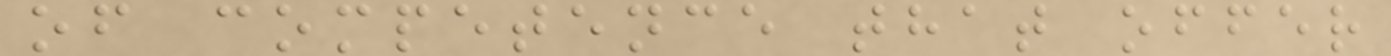of competence that offer
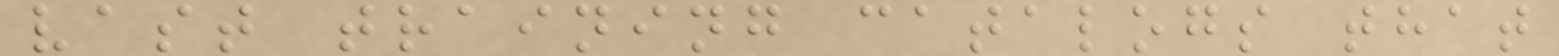vast training catalogs that
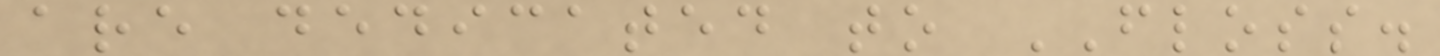are dedicated to FLOSS.
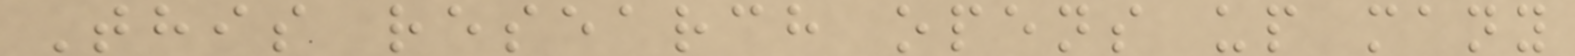This research opens up many
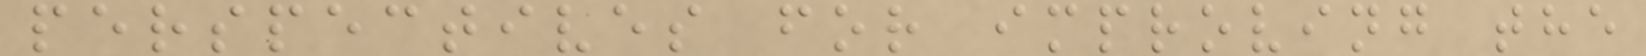perspectives for improving the
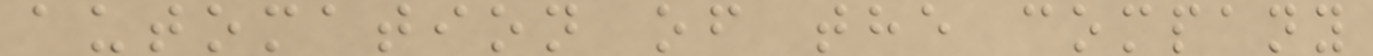automation of the company
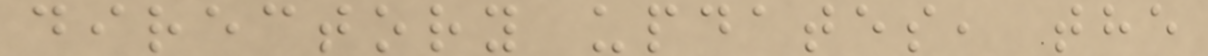directory updates, the
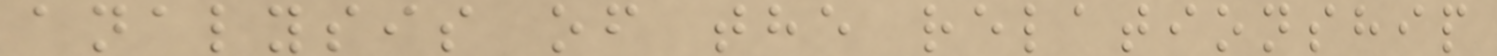analysis of the relationship
